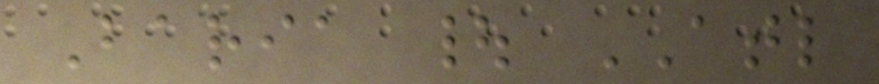Baria | ATL
